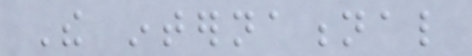The international
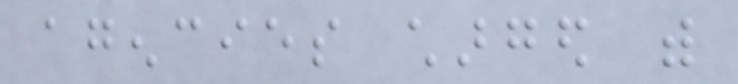agencies charged with
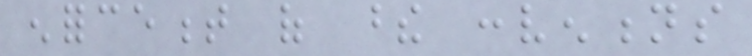enforcement of these conventions
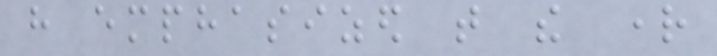have emphasized that the right
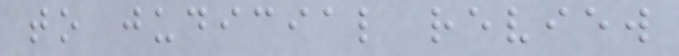to judicial review
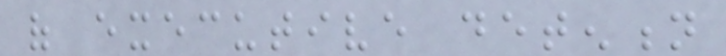of executive detention
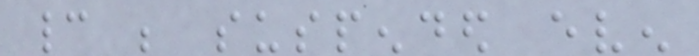cannot be suspended even
